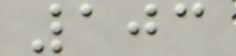103
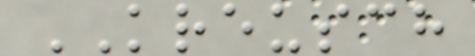KREUSCH
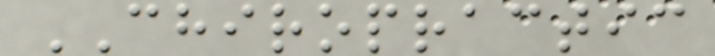CHIROPRACTIC
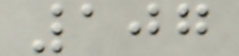107
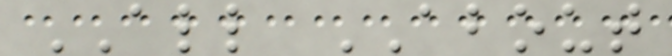ALL ABOUT
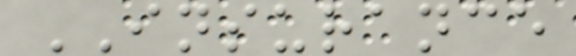INSURANCE
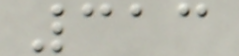313
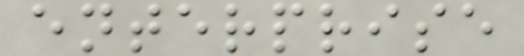enterprise
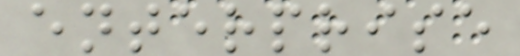enterprise
